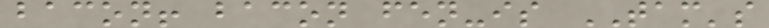bacon! bacon fen-is TAM's
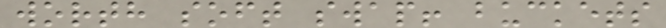worth soft swap! buckets
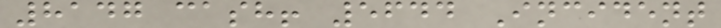8147 cash! 5644 Incident
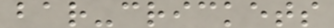bar-crickets
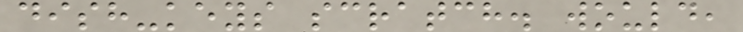dish-keys scratch. would,
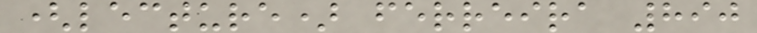(lecture) ferreira 890
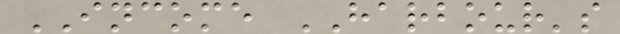INCOME HARBOUR's
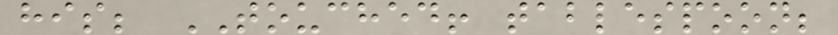his; TOUCHED! tablespoon;
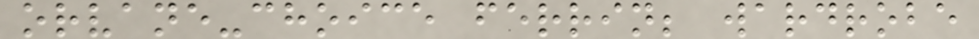orvane-choice ferrin; wardrobe
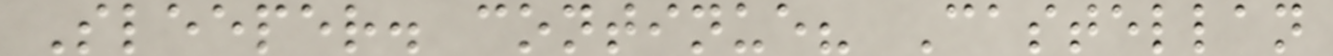Sleeper. continue? Castellan
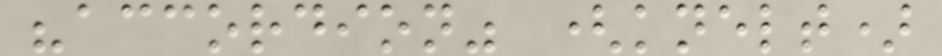"accordion" (knelt)
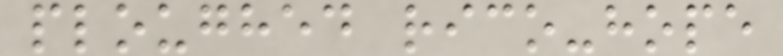ploughed rico-hope
